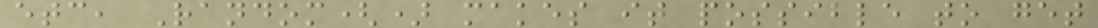etc, Random() makes it possible to get
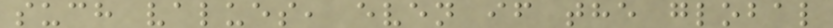such values, even if the global
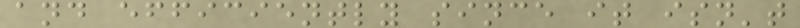and efficiently since it isn't
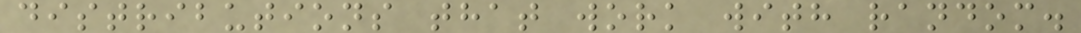distributions that work with random.
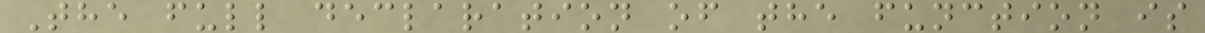The full declaration of the function is
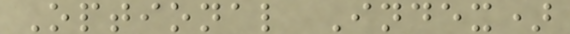Optional Index)
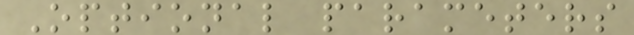Optional parameters
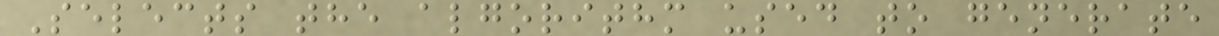Selects the algorithm used to generate
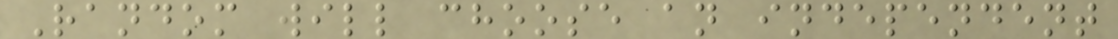Random will choose an independent
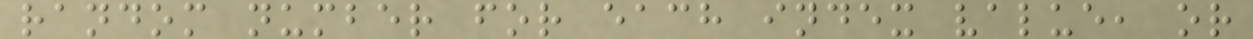random number for each index value, or
